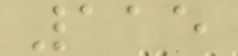115
